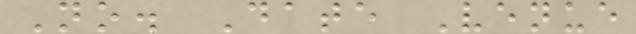No. Date Venue
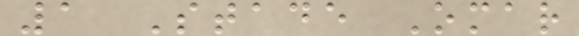1 Stade Omar
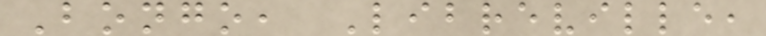Bongo, Libreville,
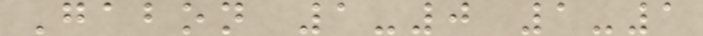Gabon 1-0 1-1
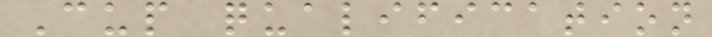Cup qualification
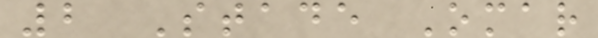2 Stade Omar
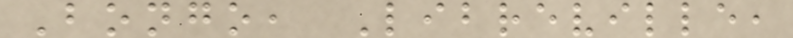Bongo, Libreville,
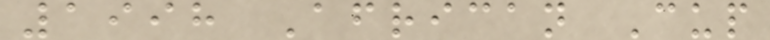1998 African Cup
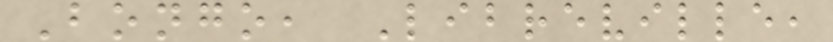Bongo, Libreville,
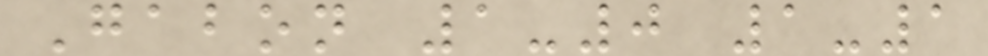Gabon 1-0 1-1
